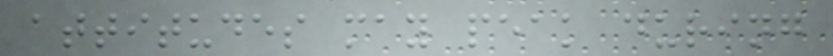attitudes may peak during
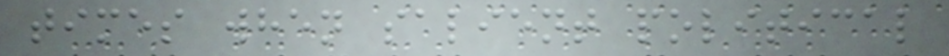times when salient political
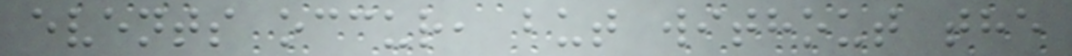events occur, but without the
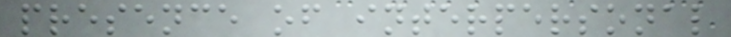presence of interpersonal
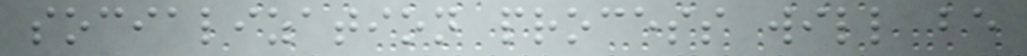socialization process will be
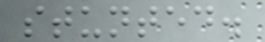stunted.
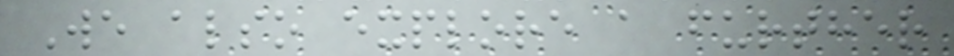We also explore a further
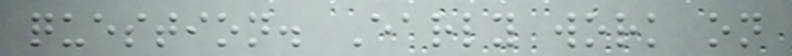question. Early work on
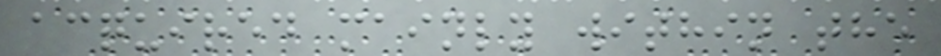acquired mainly within the
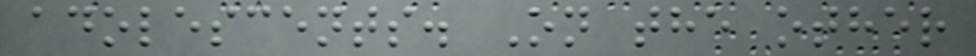adolescents. On the other
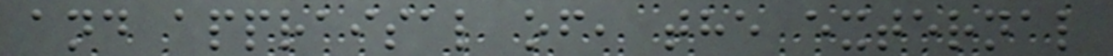and appraisal of, the external
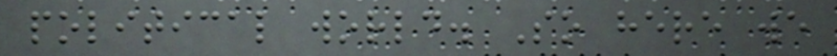political world. So here we
